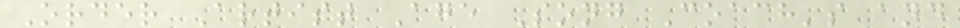Order Artist Age Song Coach's and
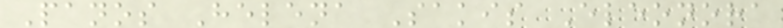Panos Helena Sakis Eleonora
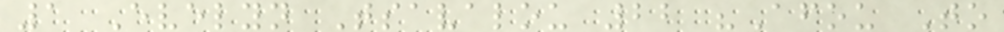1 Evelyn Tsavalou 22 "Afou To
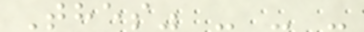Thes" - - -
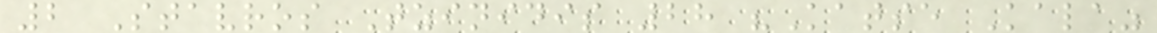2 Stavros Tzinidis 28 "Katse Kala"
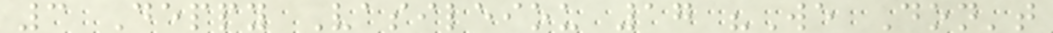3 Deppy Vasileiou 17 "We Don't
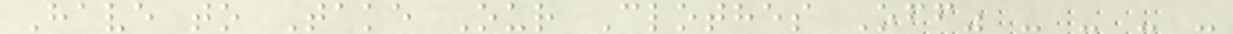Have to Take Our Clothes Off" - - - -
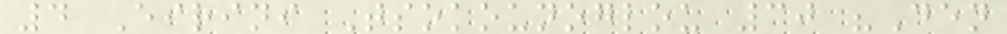4 Eirini Tsokounoglou 30 "Den
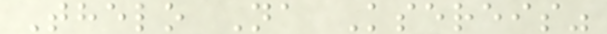Thelo Na Ksereis"
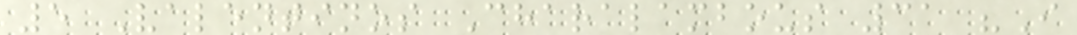5 Valentinos Charalambous 31 "I
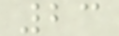23
